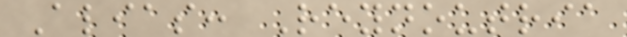Alias: Reynoutria
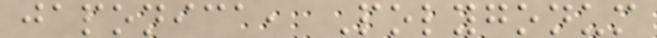japonica, Polygonum
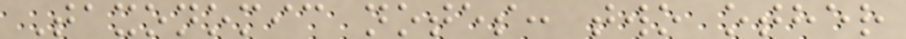Taxonomic notes: two other
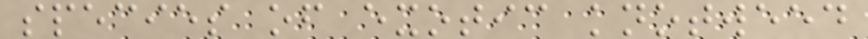species of exotic knotweed
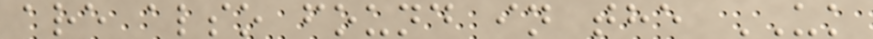are also found in the UK
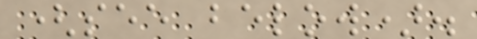(see below).
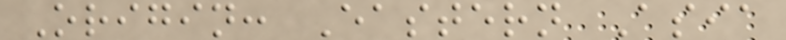Origin: Eastern Asia
